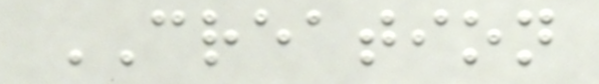CREATION
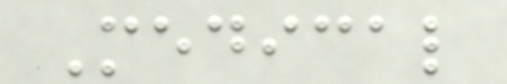Medical
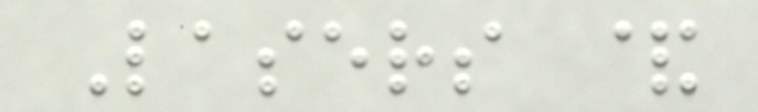Lasers &
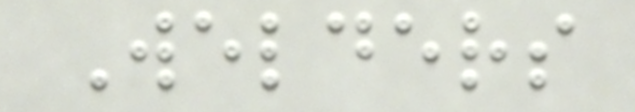Welders
